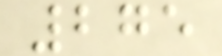275
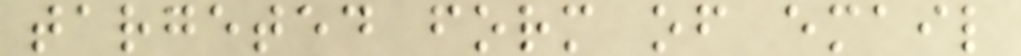targeted form of email
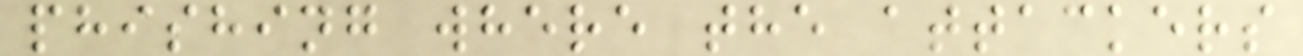phishing where the attackers
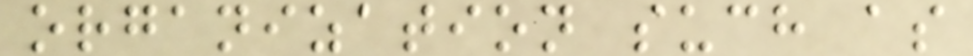organization such as
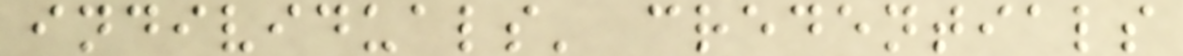individuals' credentials
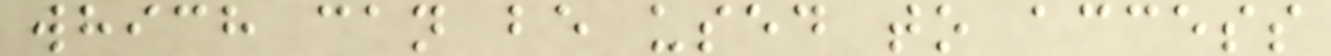which can be used to access
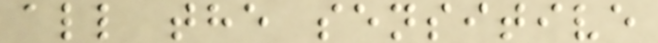all the sensitive
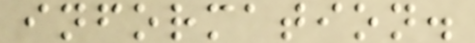information.
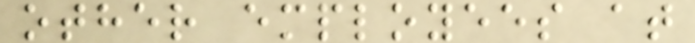other employees at
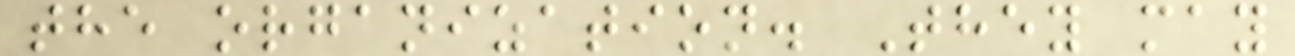the organization. They may
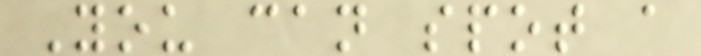You can spot a
